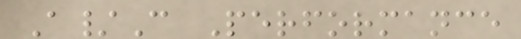A/C Performance
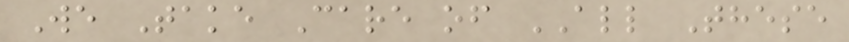We Take Care of ALL These
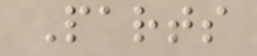Parts
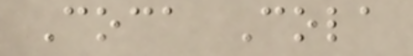Coca Cola
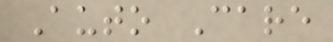Auto Care
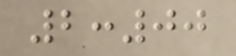2:00
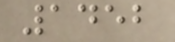1452
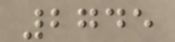2745
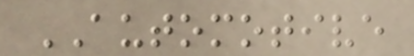AUTOMOTIVE
